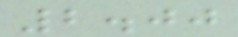2.00
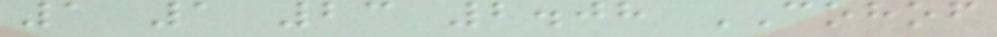1 1 23 2.08 COHOF
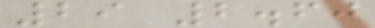29 2.60
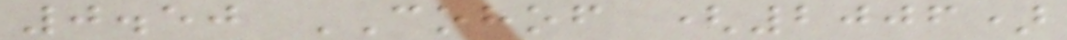0.50 COHOF (2006)
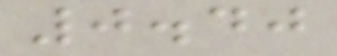0.40
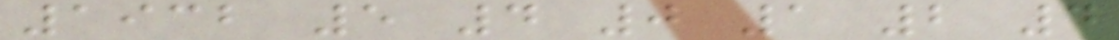1932 5 4 0 1 2 4
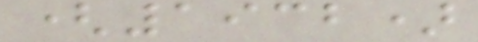(1932)
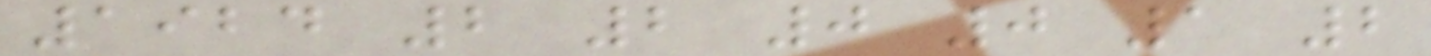1924 2 2 0 0 1 2
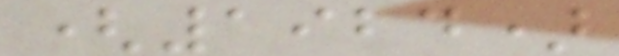(1924)
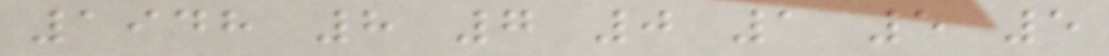1948 8 7 0 1 5 5
